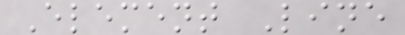Element Line
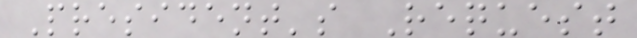President's Request
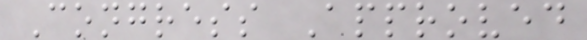Congress Approved
